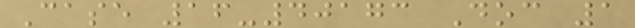Case 16-40173 Doc 1
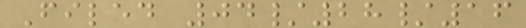Filed 04/28/16
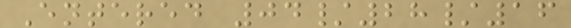Entered 04/28/16
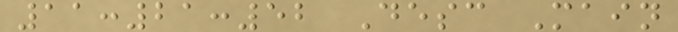11:21:52 Desc Main
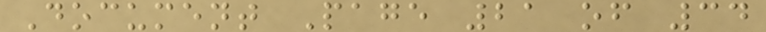Document Page 21 of 34
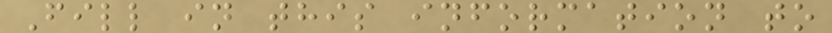Fill in this information to
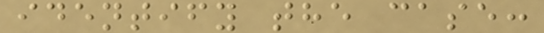identify the case:
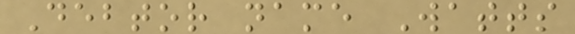Debtor name Watts
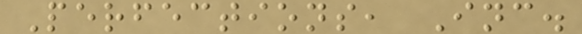Perfections, Inc.
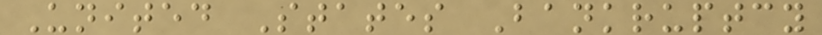United States Bankruptcy
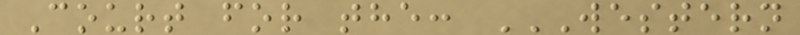Court for the: WESTERN
